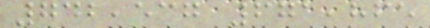742,537 671,865
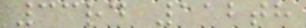33rd 112th
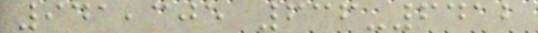941,305 636-6412
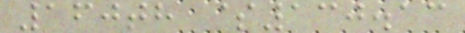160th $130.13
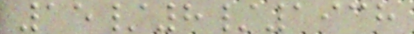15/8/1938
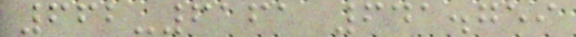662-6161 641.759
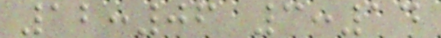12:06 3:14
